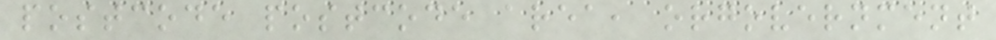postcode postcode area, orgovernment
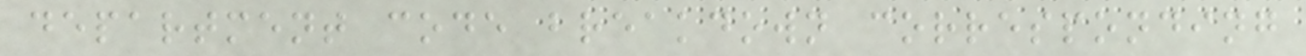department code breakdown corresponding
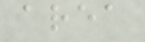area
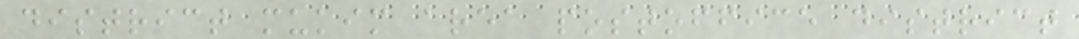district mukim area postoffice district
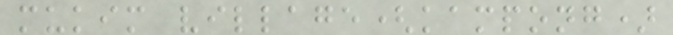mukim village(kampong)
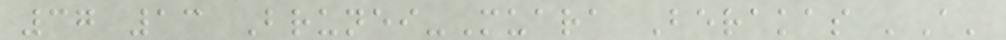37 13 Brunei-Muara Berakas 'A'
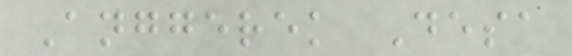Anggerek Desa
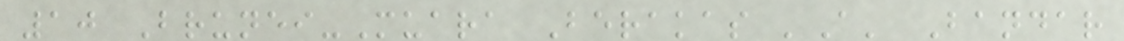10 Brunei-Muara Berakas 'A' Bandar
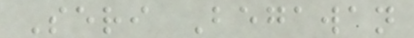Seri Begawan
